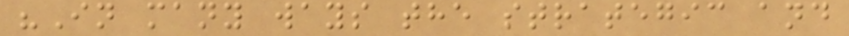"In many ways the strategic and
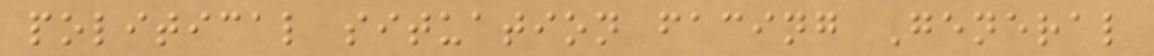political situation facing General
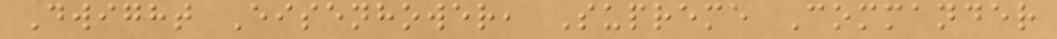Dwight Eisenhower, Supreme Commander
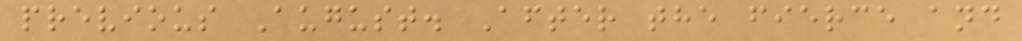previous August. After the fierce and
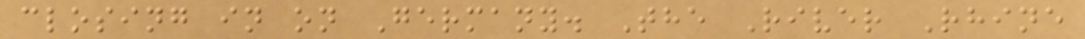closing in on Germany. The River Rhine
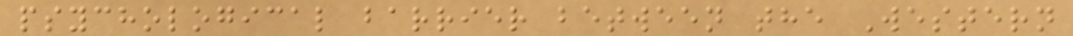psychological barrier between the Western
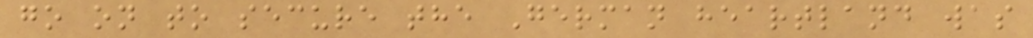go on to secure the German heartland was
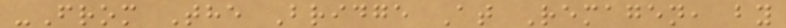-From The Bridge At Remagen, by
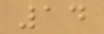14
